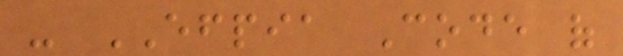- EFPIA Code of
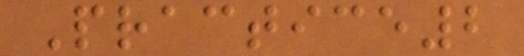Practice2
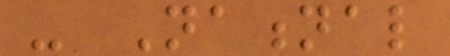- National
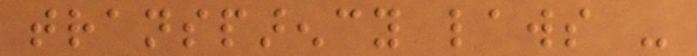transparency laws -
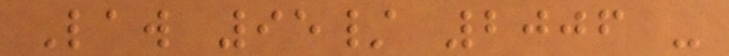Law 95/ 2006 -
